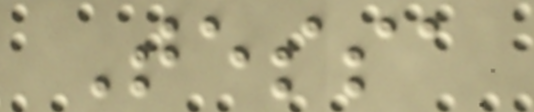Tessa
